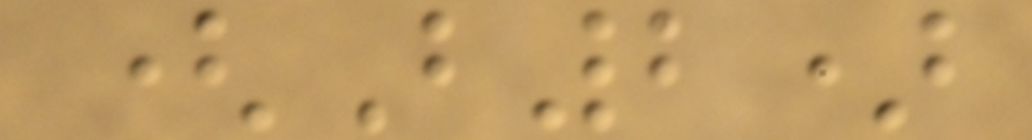(B2)
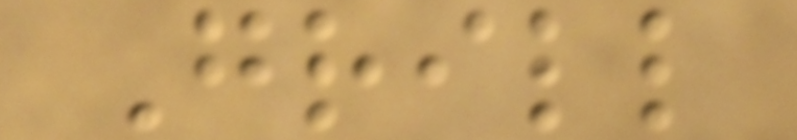Grill
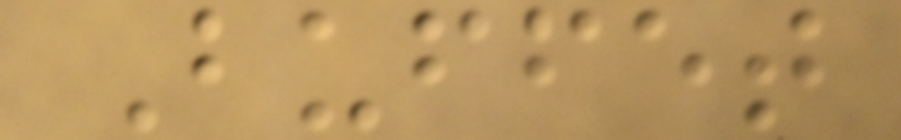Buffet
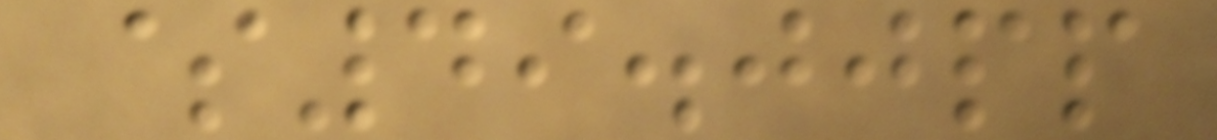$49.00pp
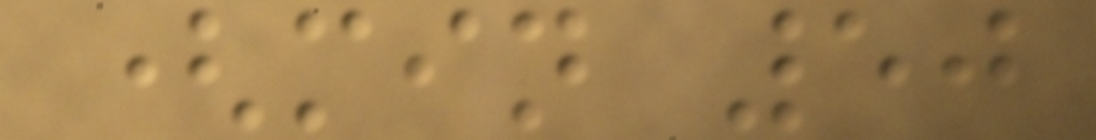(min 50
